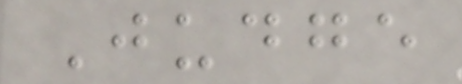Judge
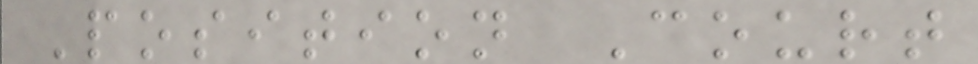Position Court
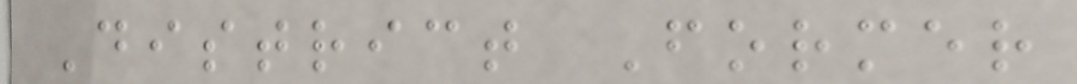District Former
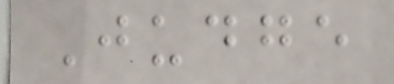Judge
